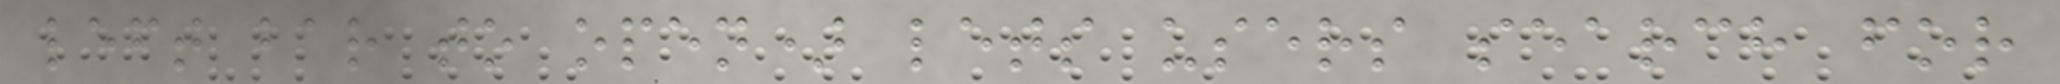left bar to open) lets users search for
